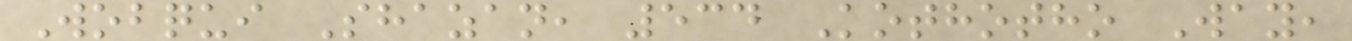Wobqui Shazan, 534 Kothotho Way,
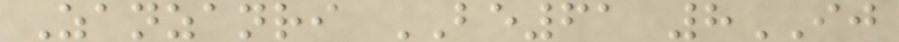Zanzanri BE61 8IJ
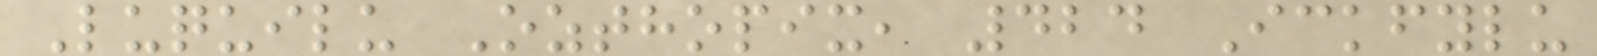Luquilu Ozthopix, 424 Ickfylu
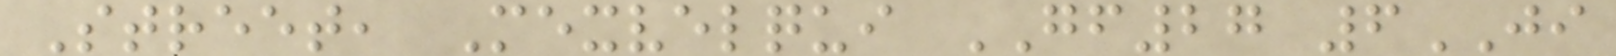Street, Mexvelqui GF27 6JI
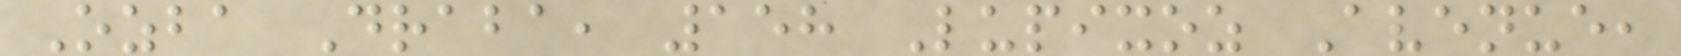Ozba Draba, 158 Lupixoz Avenue,
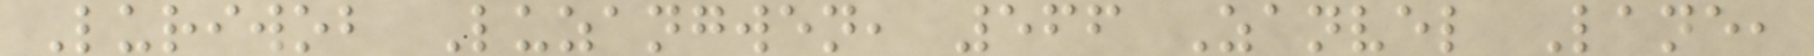Luriwob Luzangwen, 566 Zanvel Lane,
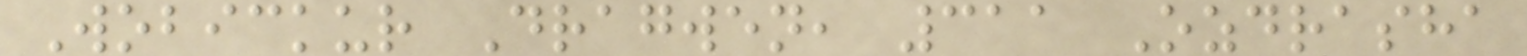Wobickur Dragwen, 311 Ozdrasha
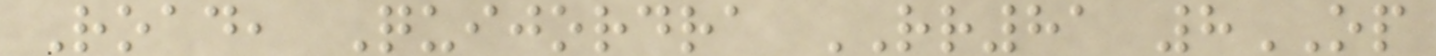Road, Quijordra RR81 8OP
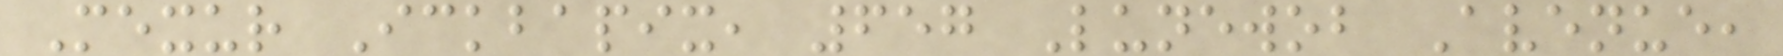Mexur Ickbapix, 657 Lunewob Avenue,
